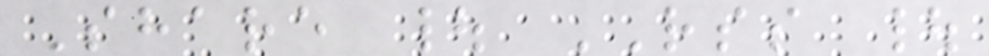Share | RSS |
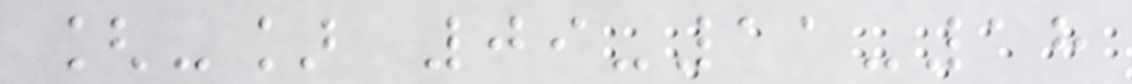[-] 09-11-18
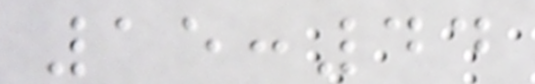15:44
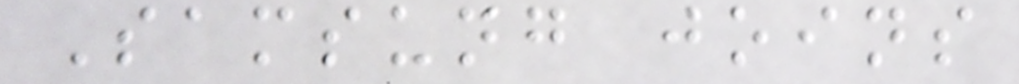Samsung joins
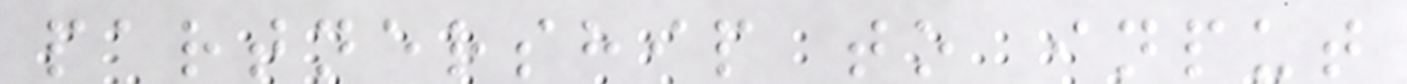partnership to input
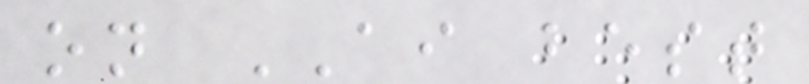on AI best
